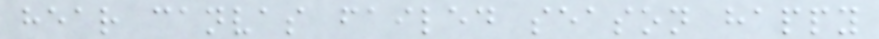hear canvas failed season happy
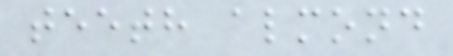teeth almond
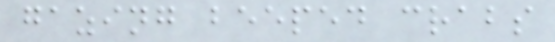gazing beeped crabs
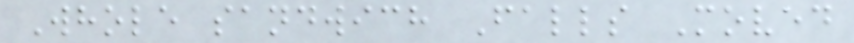Whole sandwich Falls Moved
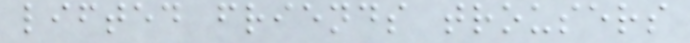lifted friends trousers
